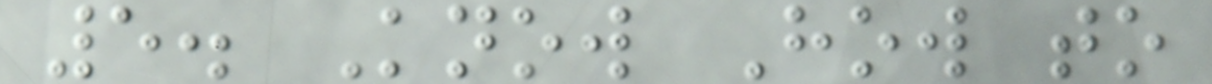5. Know How to
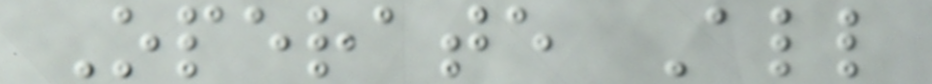Operate All
